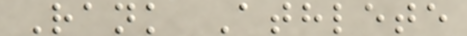Rank Athlete
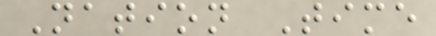Nation Time
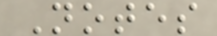Notes
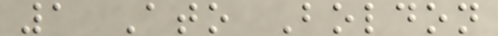1 Ato Boldon
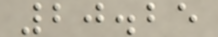20.25
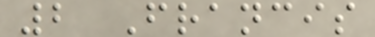2 Francis
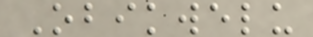Obikwelu
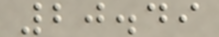20.49
